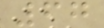67
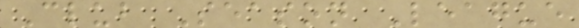Club Season League
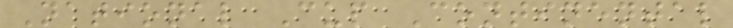National Cup Continental
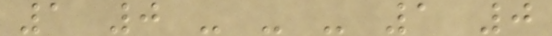1 0 - - - 1 0
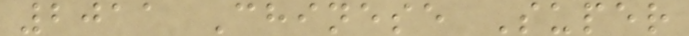2011 Chinese Super
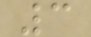3
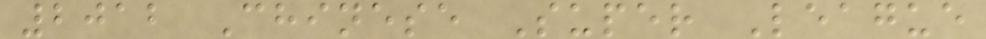2012 Chinese Super League
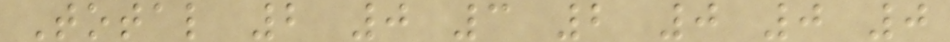Total 2 0 3 2 0 0 0
